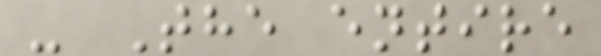- The entire
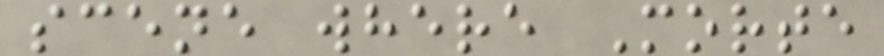scene where Morte
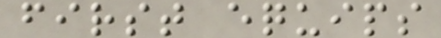first equips
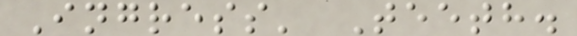Ingress' Teeth.
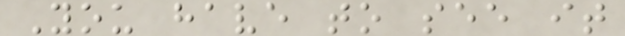You have to see it
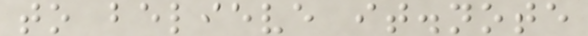to believe it.note
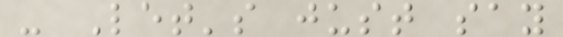- Let's just say
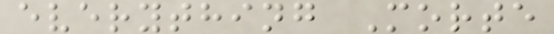everything Morte
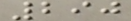290
